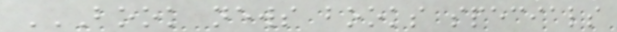BOOK NEWS BOOKS SPECIALS
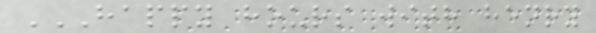HAPPY HOURS WITH HENRY
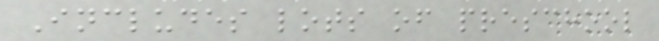Includes lots of preschool
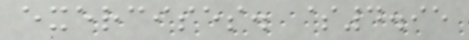exercises. $4.95
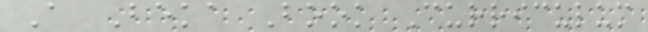A Beka Book Curriculum
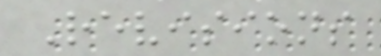Revisions
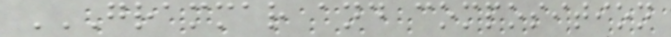GRAMMAR AND COMPOSITION
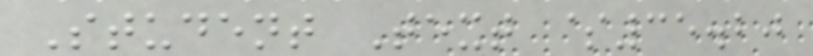Student Text $35.20
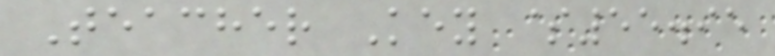Teacher Key $55.95
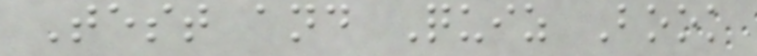Test and Quiz Book
